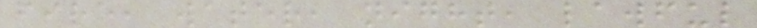fire, water, night, lawful
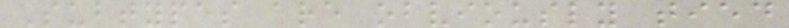Subtypes are obviously tied
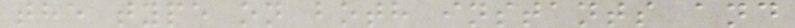the type on both instants and
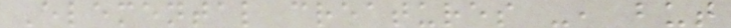Elemental creatures -, but
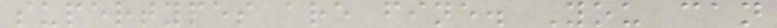supertypes are fine. You can
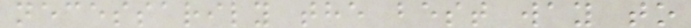necessarily the best way to
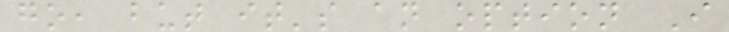go, but it's an option I
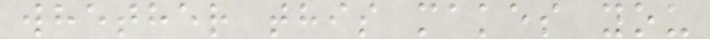whether this makes you
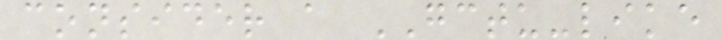consider a GCTU-like
